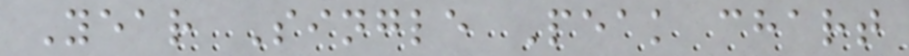Year Single Peak chart
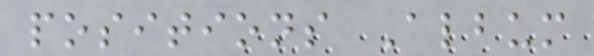positions Album
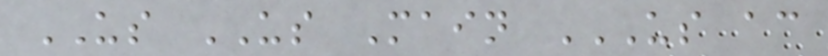US US Main US AC
